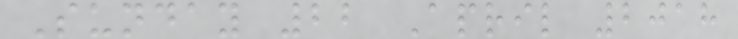Sunday 22 April 2018
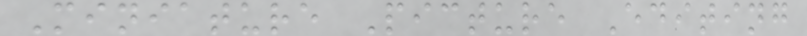Miniature Picture Editing
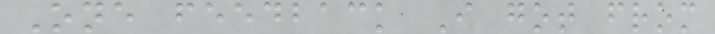One feedback I got from
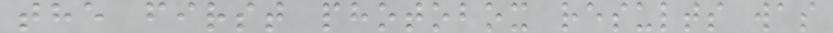the first photobox results was
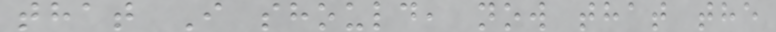that I should, now that the
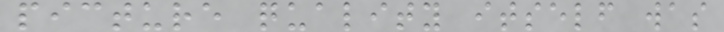picture quality itself was
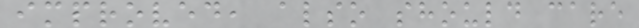improved, also should care
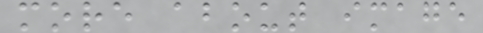more about image
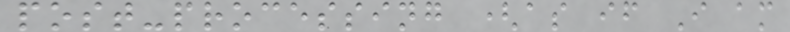post-processing (as if I am
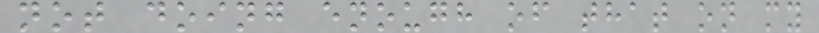not doing enough of that on my
